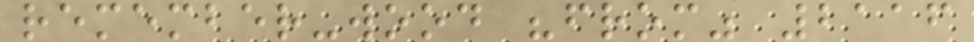remember-wood "from" 2116
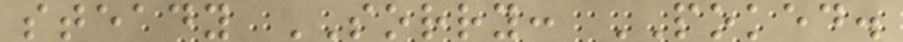steady SORRY: POKED.
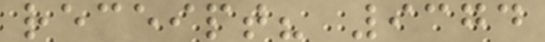receipt? 9374
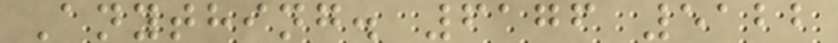Anything. 6176 5122
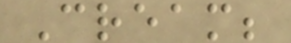Cream;
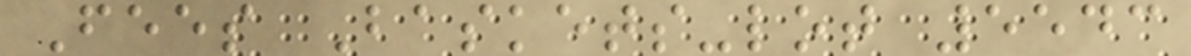Fees Baskets-lot 5543
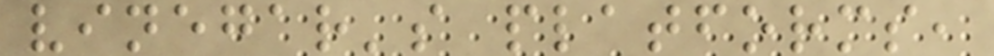vinegar's platforms,
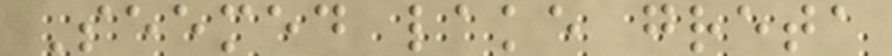Seemed lake greta
